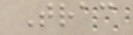Trac
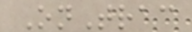OnTrac
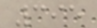395
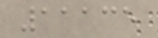11135
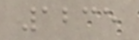1235
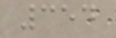354
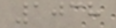1038
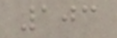103
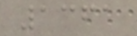1361
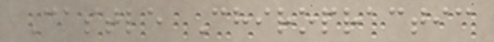Castle Chiropractic
